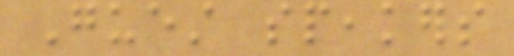Guest speakers
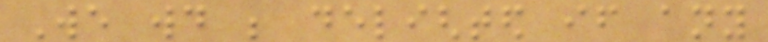We would be delighted if any
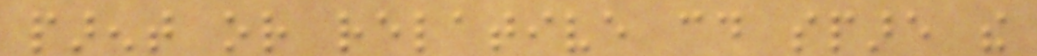parent or relative could spare the
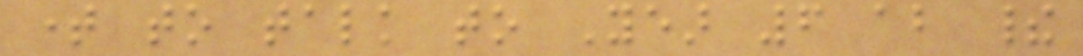time to talk to Year 6 about their
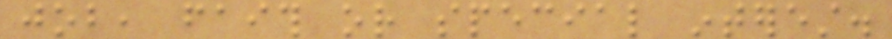job, faith or special interest.
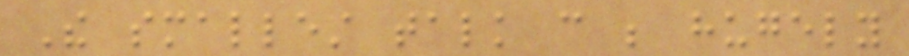The smallest talk can be hugely
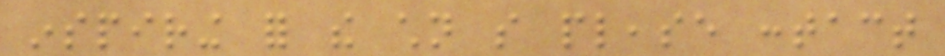inspiring for the children so please contact
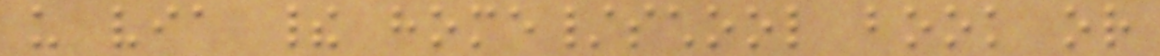us via their home/school book or
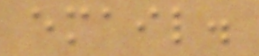email.
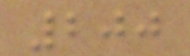200
